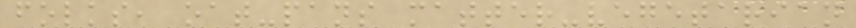folks, oat-pans matter-vegetarian
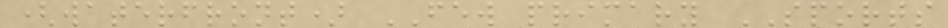(waterfront) FEW primary SPORTS
